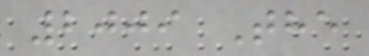2009 The
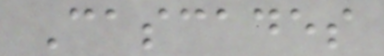Cascades
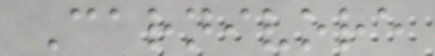Carnivore
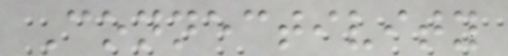Connectivity
